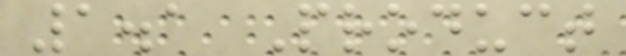1.1 Product
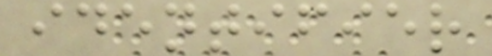identifier
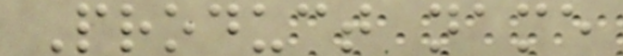Product name
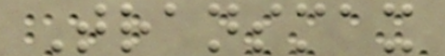Transmax
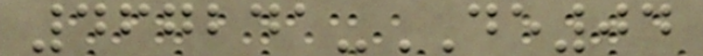467241-DE04
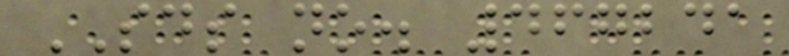SDS no. 467241
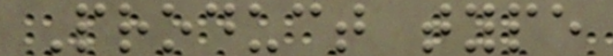Product type
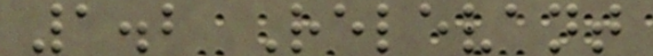1.2 Relevant
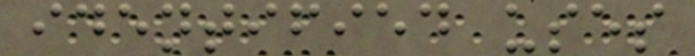identified uses
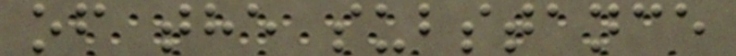of the substance
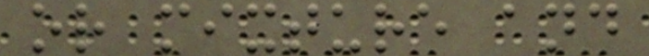or mixture and
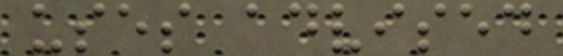uses advised
